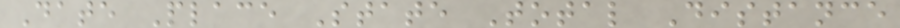Date Place State Total Distance
